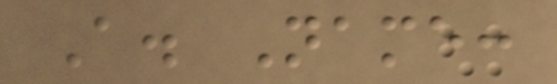A. Name:
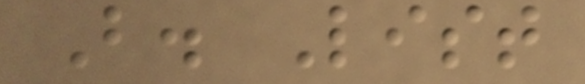B. List
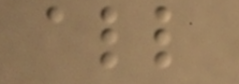all
